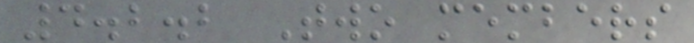4.2.2 Two members
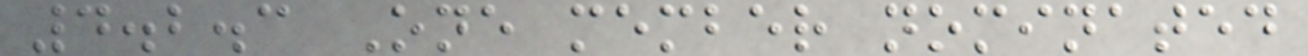4.2.3 One member nominated
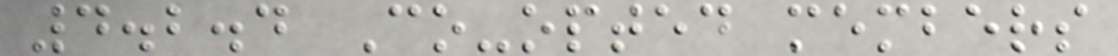4.2.4 Co-opted members
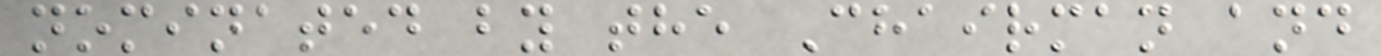nominated by the Chairman and
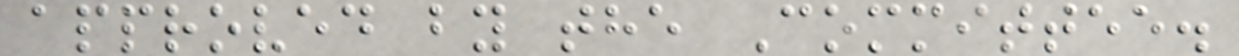approved by the Committee.
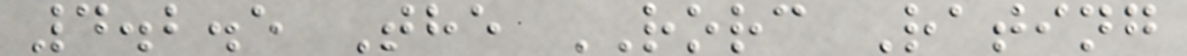4.2.5 The RORC Rating
